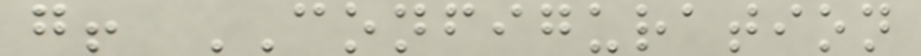g! CONFIGURATION
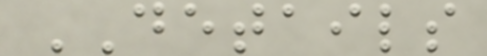DETAILS
